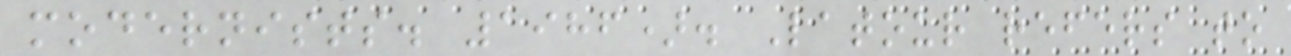modernists. 1986). Latour refers to
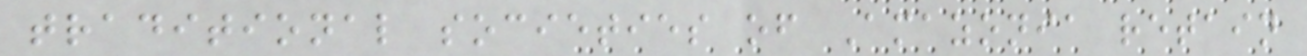traditional societies of Amazonia retain
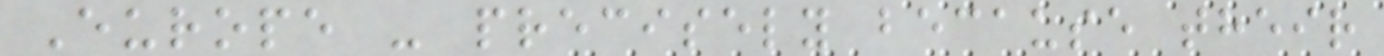Europe - precisely because their
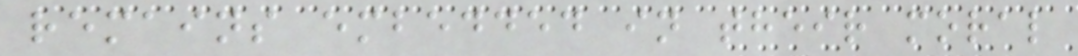remains embedded in their moral
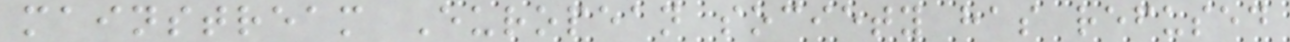mainstream European society has refused
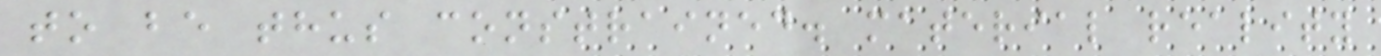to be thus constrained. material reality
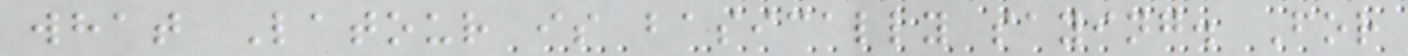what Latour is basically saying. For
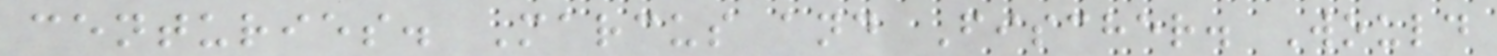centuries. Marcus and Fischer. Would
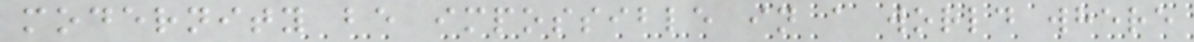modernity be impossible in a world where
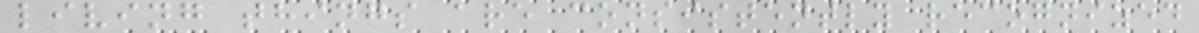living things are consistently recognized
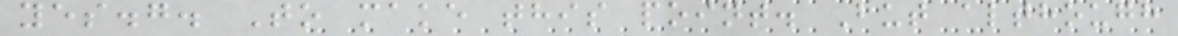yes.g. To make this point. But although
